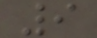9
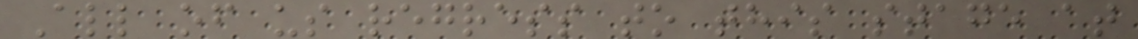All of us regress to this stage at
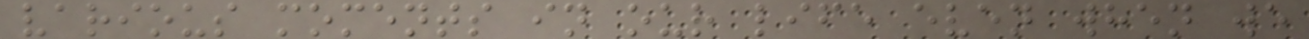various moments in our life even when we
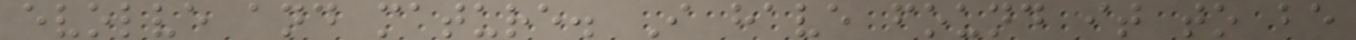evolve and mature. I have found it to be
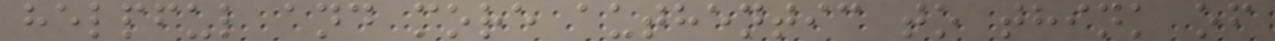helpful and more authentic to think of
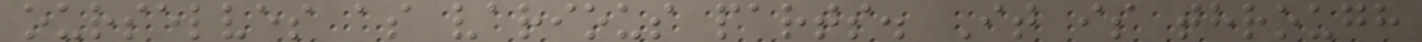ourselves as various parts. It is through
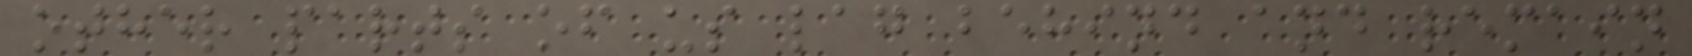other parts of us lag behind and remain
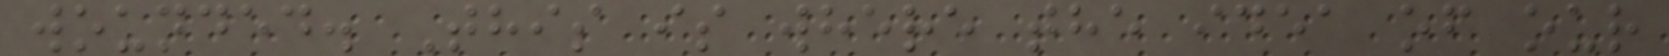wounded. This is where the idea of our
